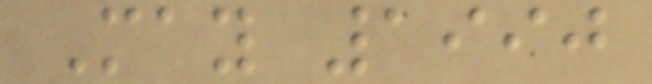May 1990
